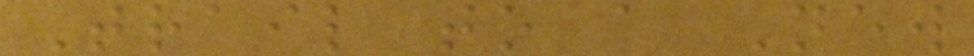Trail to a New
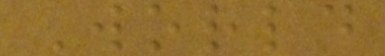World
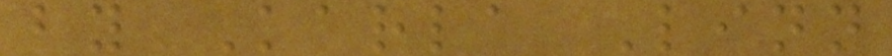by Karla Linn
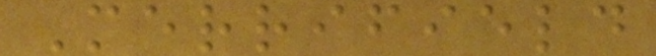Merrifield
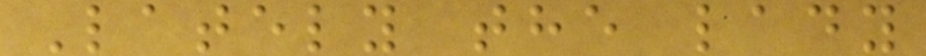Lately the lady
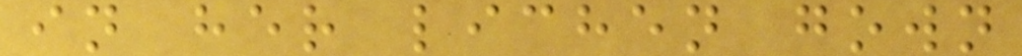in her lichen gown
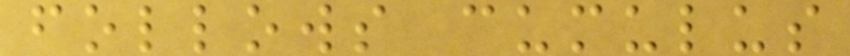follows cumulus
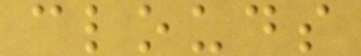clouds
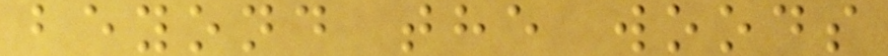beyond the woods
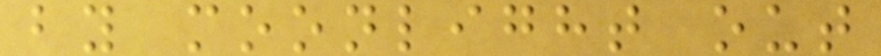by moonlight out
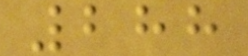288
